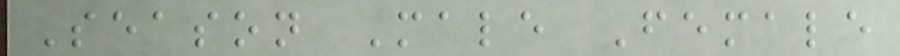Season Male Female
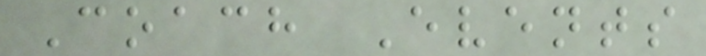Coach Events
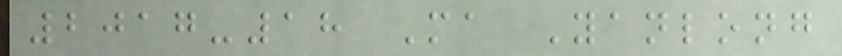2017-18 Ma Yanlong
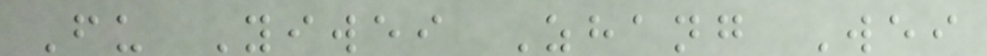Fu Yiwei Zhang Wei
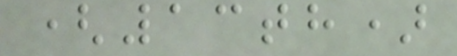(13th)
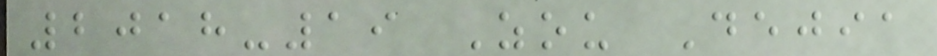2018-19 Zou Dejia
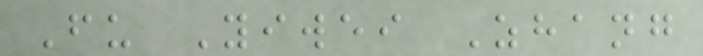Fu Yiwei Zhang
